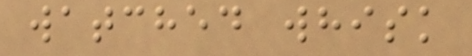watched whisk
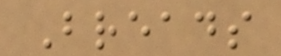Breads
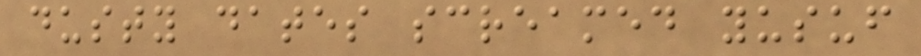dusty dates screamed yusuf
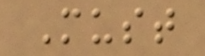Must
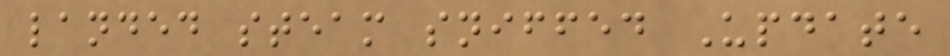landed steam sniffed Update
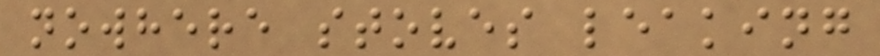nowhere stoves leaking
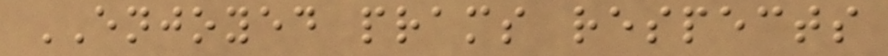ENJOYED prams respects
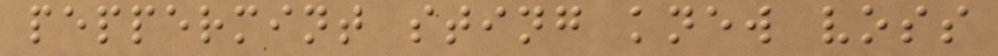peppermint sting knew voss
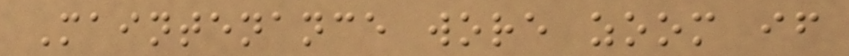Maintenance wore zoom if
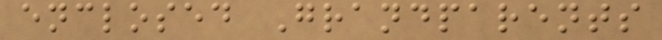enclosed Grandparents
